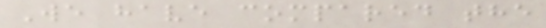We have compared the
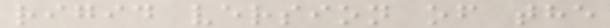rigid version of the
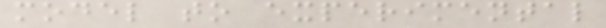model to experimental
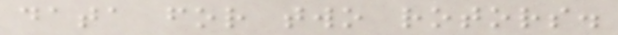data for two rotors.
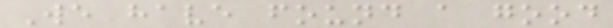We have found a good
